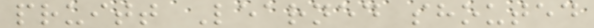pruitt Learned shouted
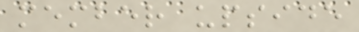member upside
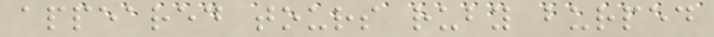appeared tours ruby burped
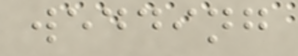wedding
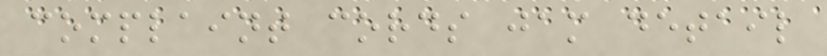complaint cords jam detail
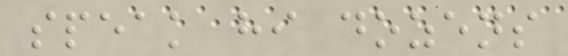speak hi dozens
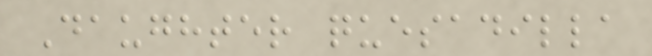Daughter quesadilla
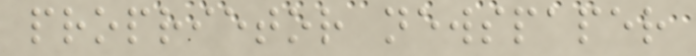proprietor newspaper
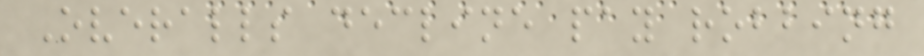Overalls decline pay robbing
